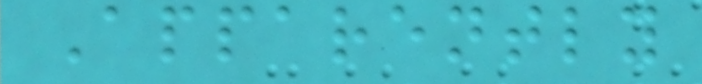Apparently
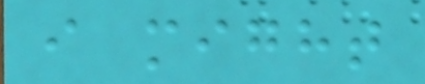i might
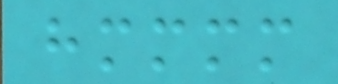hmmmm
